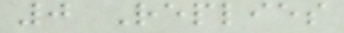0 Replies
